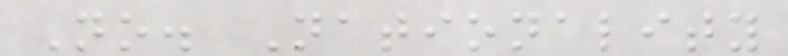No. Nationality
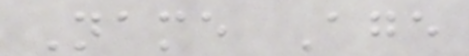Name Age
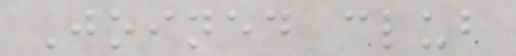Joined club
